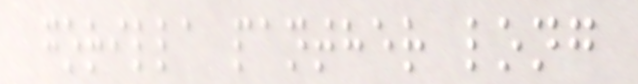gorilla panther long
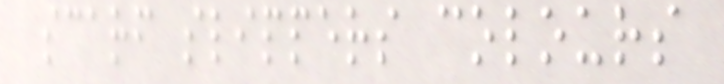scarf slippers colours
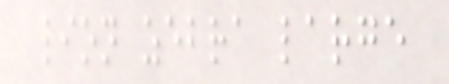lion zebra large
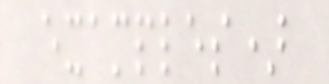examples)
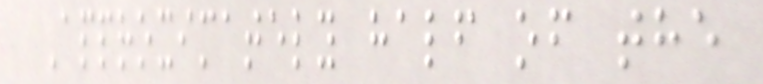Approximately half of the
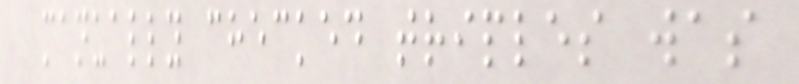manually checked triples was
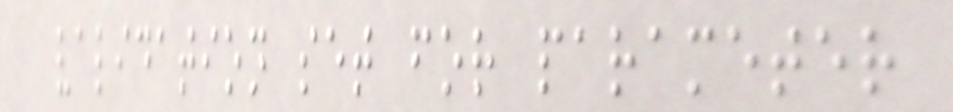validation set for parameter
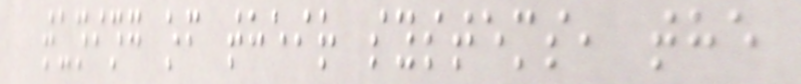tuning of their systems, the
